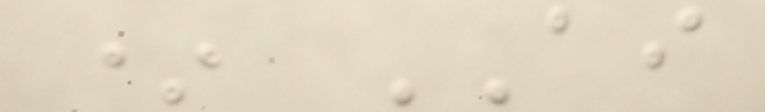* AI
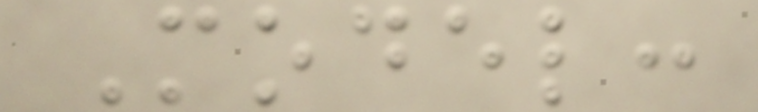Model:
